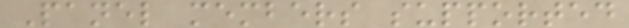Panel members supported
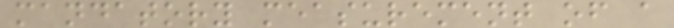mandatory measurement of a
